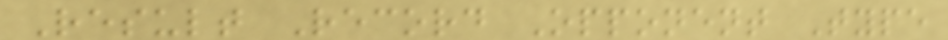Result Record Opponent Type
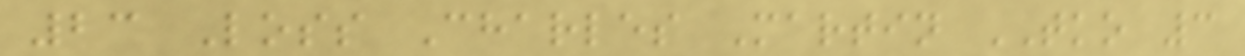23 Loss Charles Martin TKO 3
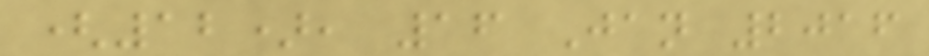(12), 16 Jan 2016
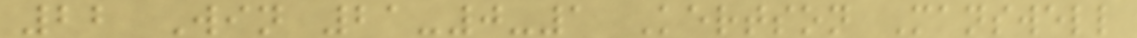22 Win 21-0-1 Kertson Manswell
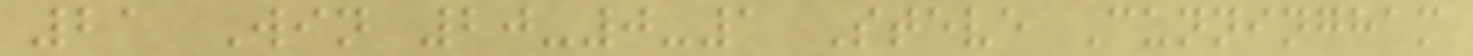21 Win 20-0-1 Steve Cunningham
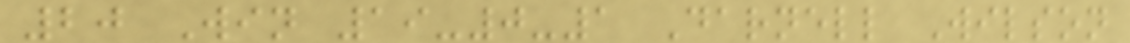20 Win 19-0-1 Darnell Wilson
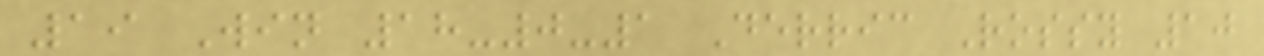19 Win 18-0-1 Derric Rossy 10
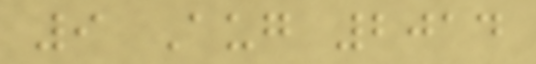9 Aug 2014
